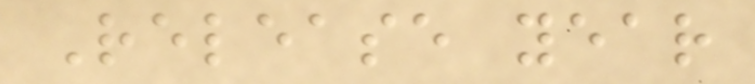Release year
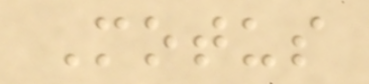Motus
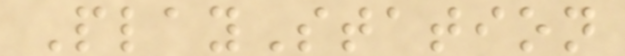PlayStation
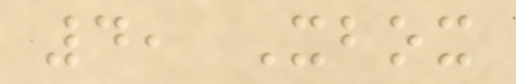4, Xbox
